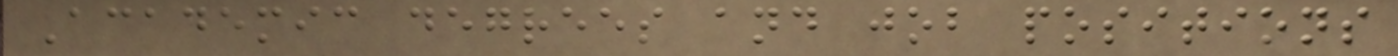Academic degrees and job positions
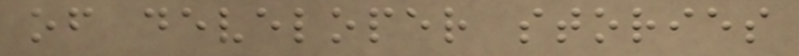of developer stories
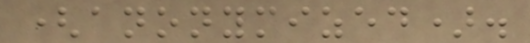(anonymized).
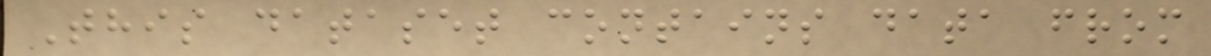This dataset contains data from
